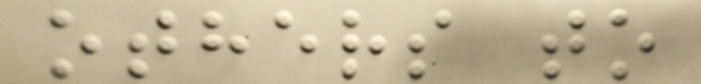others to
